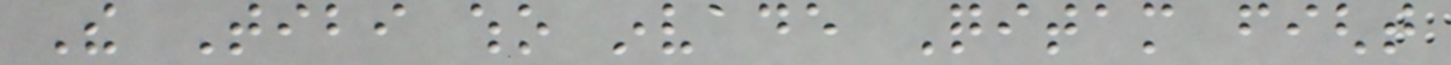The Tibi who invade Qitam fight
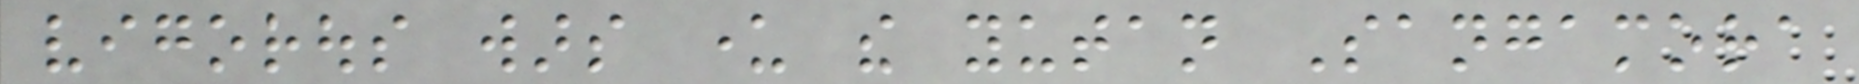vigorous wars under the yutan Sangamora
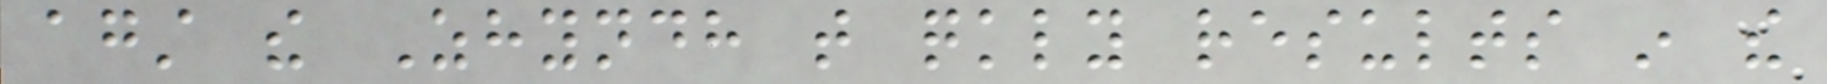against the Zhyndh that quickly results in the
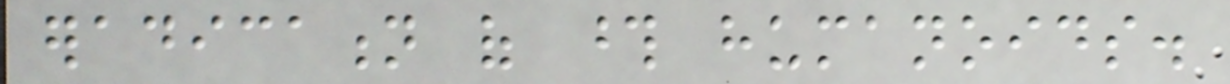eradication of those humanoids.
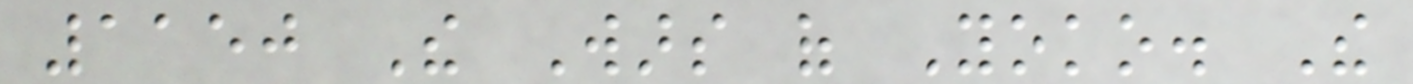1150 The Wars of Yoko. The
